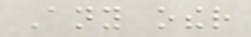Any other
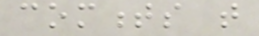comments that
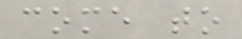come to
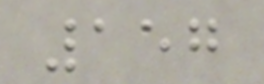157
